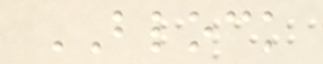BLOCK
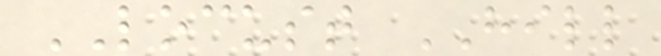LOCUST HILL
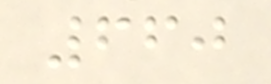660
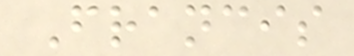Francis
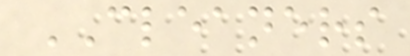CLEANERS
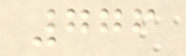776
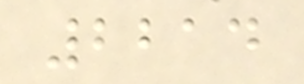2214
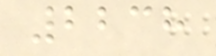2238
